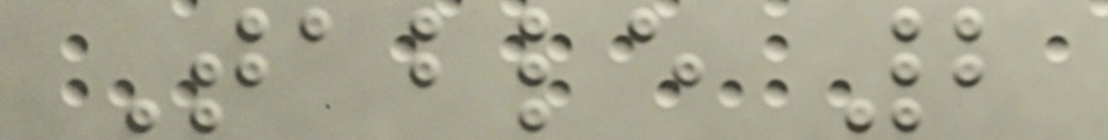Table 2
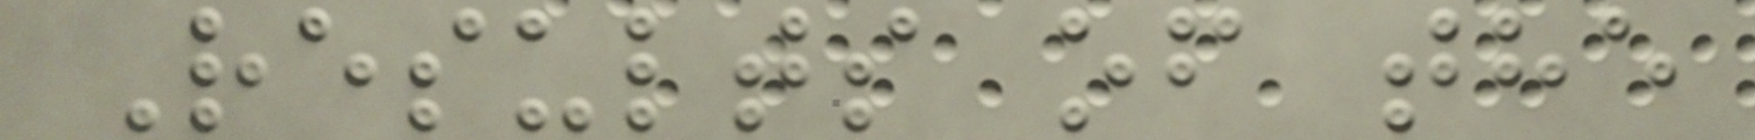Results of the
